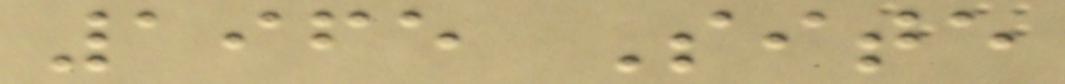1965 Site
